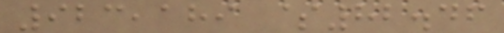923,189 $82.46
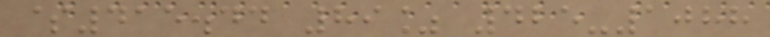$415.44 89% 425-1088
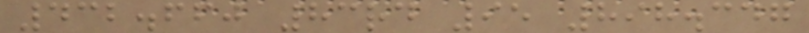432.660 83rd 95 898.347
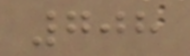708
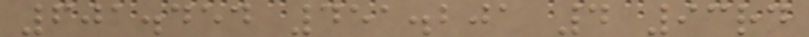601.454 451.201 4 93rd
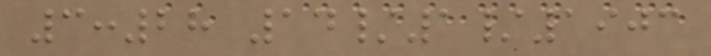3:28 14/1/1903
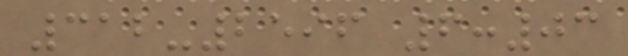312-2596 6:03
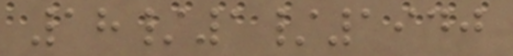18/1/1940
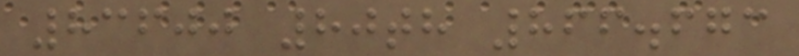83600 80th 866.673
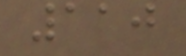110
